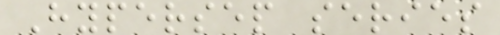Hypersep series
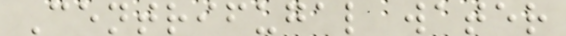Centrifugal water
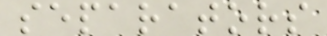separators
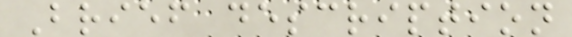Brief description
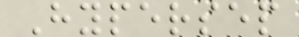Hypersep
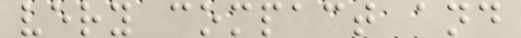very compact and
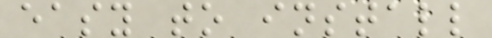easy to install
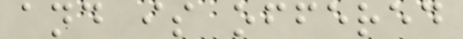and is offered
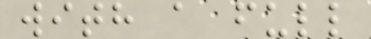with a full
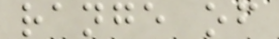range of
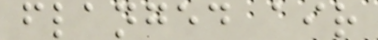flanged air
